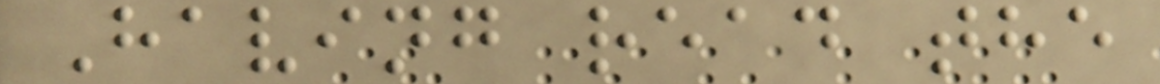Having read the
